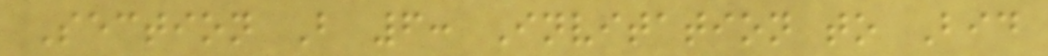Section B 6: Invitation to Bid
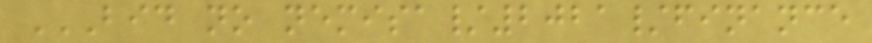BID NO NEMISA/2021/FINANCE
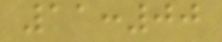11:00
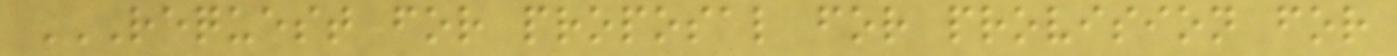REQUEST FOR PROPOSAL FOR PROVISION FOR
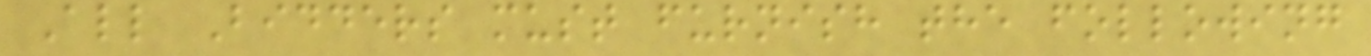All Bidders must furnish the following
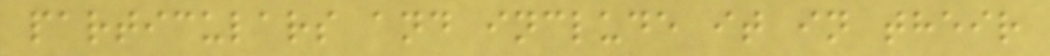particulars and include it in their
